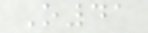O41
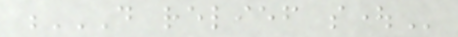D RELIEF SOUGHT
